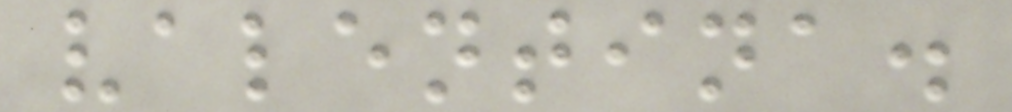valentina.
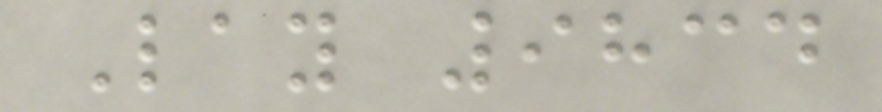Lay 9834
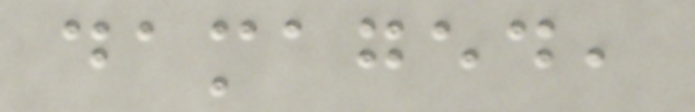damaged,
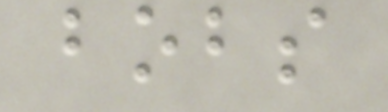bobs
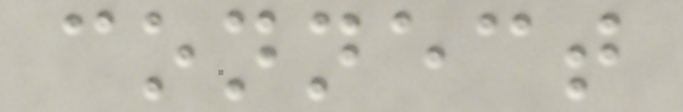connect
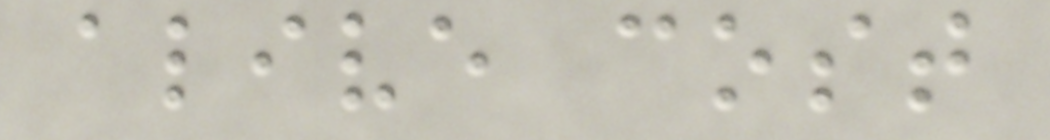alive cost
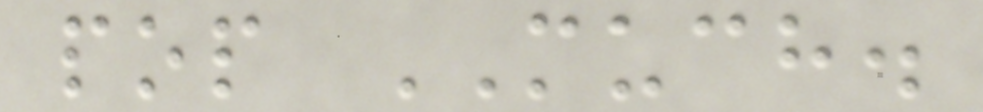pop MUCH.
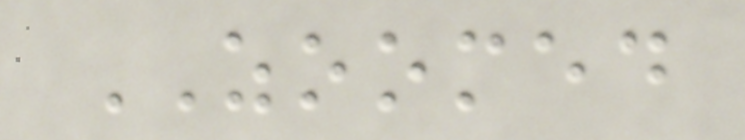ZOOMED
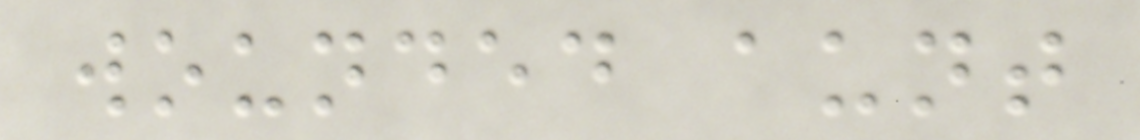wounded aunt
